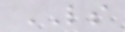LS
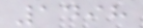1498
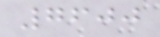7600
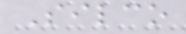Silco
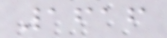1616
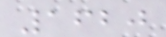1620
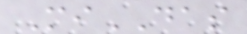MiDAS
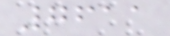7611
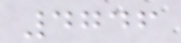4746
